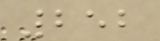252
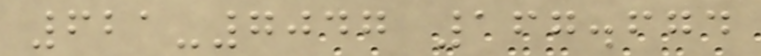621-7047 167.674
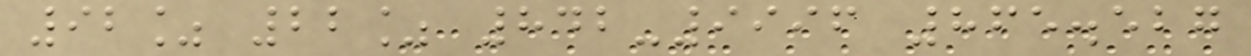92% 22% 842-9996 865.527
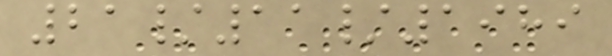21/11/1989
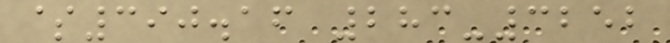$390.16 283-3252
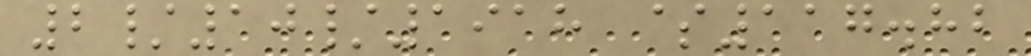2/10/1918 $117.82
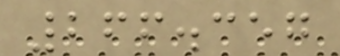266.357
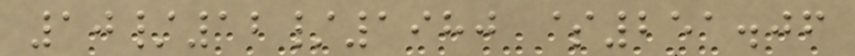10/12/1980 $251.06
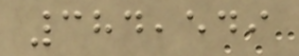384,549
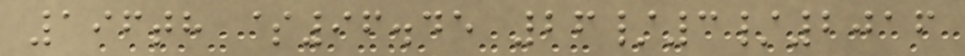196th $96.45 26/3/2016
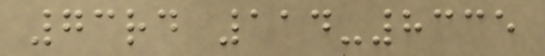73rd 114-8335
